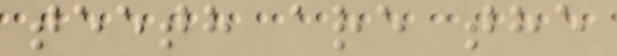teeth are the
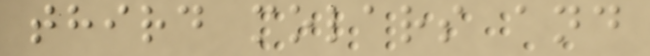third molars and
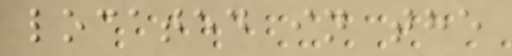located in the
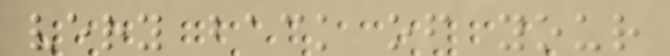very back of your
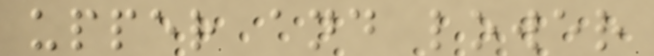upper and lower
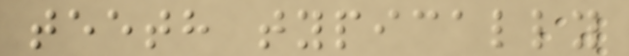teeth typically
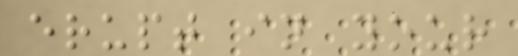erupt in your
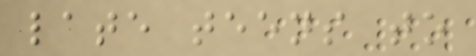late teens to
